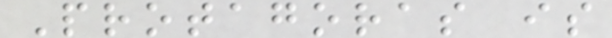Protagoras is
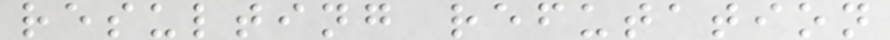resulting refutation
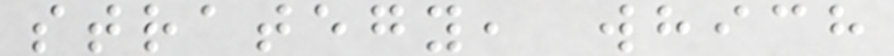strategy, which
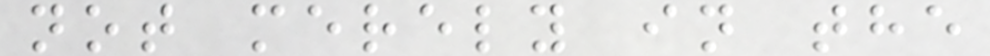not merely in the
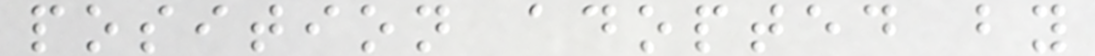position adopted by
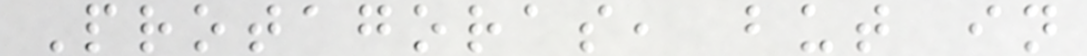Protagoras, but in
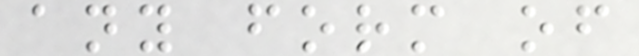any form of
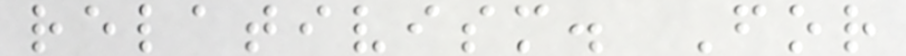relativism. For
